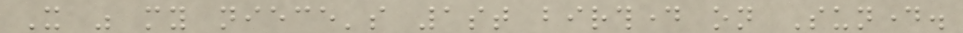It was my niece's 1st birthday on Sunday.
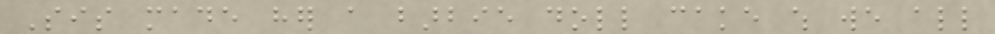Sis made her a barbie doll cake which we all
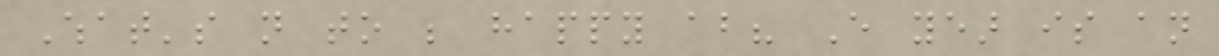What's not to be happy about? Every year is an
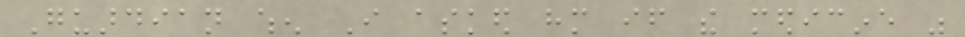Guardian when I asked him if the medicine was
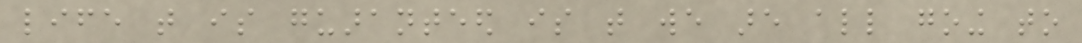life that is guaranteed is that we are all going to
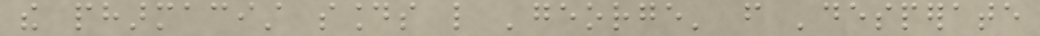the pharmacist sounds like 'george' from 'desperate
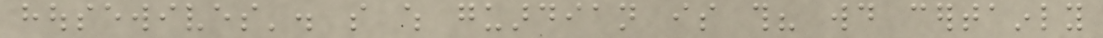housewives'. so which guardian is this? would certainly
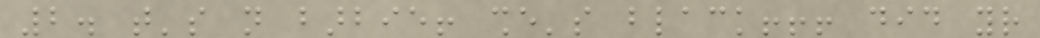2. that's not barbie! she's black!!! did your
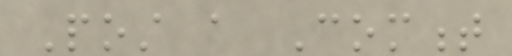Post a Comment
